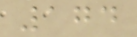174
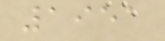1951
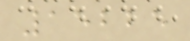15225
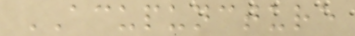ACUPUNCTURE
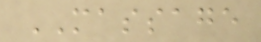MASSAGE
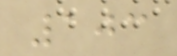103
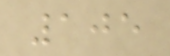105
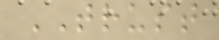TRUST
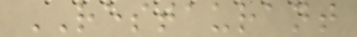RESTAURANT
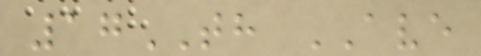17TH AVE
